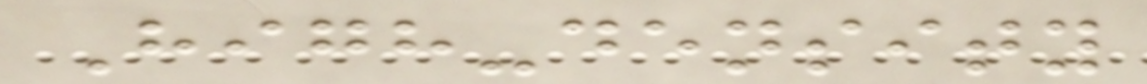High-density
